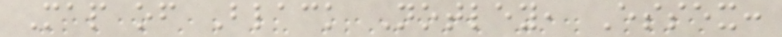Map of Black Notley, Essex:
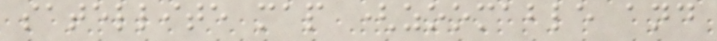satellite map (zoomable and
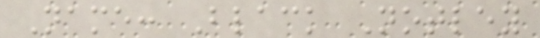Name: Black Notley
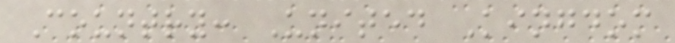Country: United Kingdom
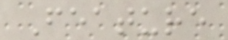Feature
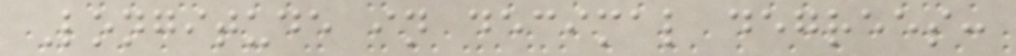Longitude in decimal degrees:
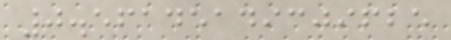0.56145149309625
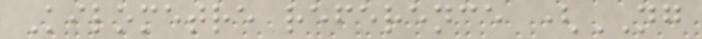Kilometre reference (NG
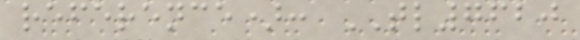reference): TL7620
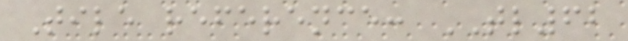Tile reference: TL62
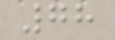78
